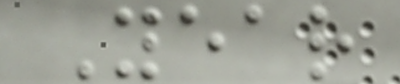Year
